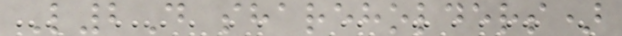L2D shareholders)
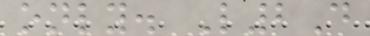only. L2D
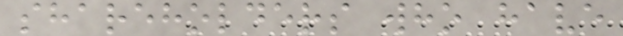shareholders who have
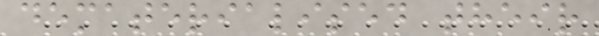dematerialised their
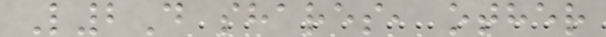L2D shares, other
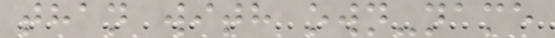than with own-name
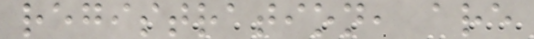registration, are
